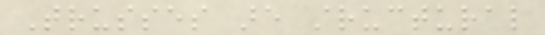Trusses are structural
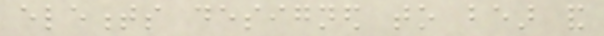elements designed to bear and
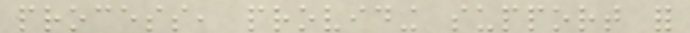process, providing support for
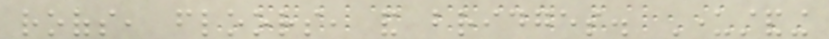roofs, floors, and bridges. Understanding
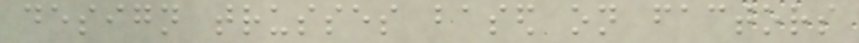design trusses based on factors
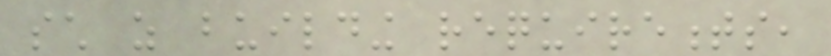such as building requirements,
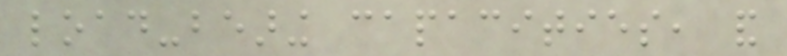load-bearing capacities, and
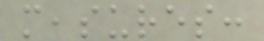measures:
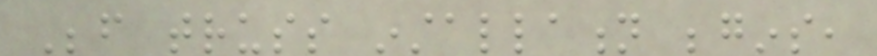Before truss installation begins,
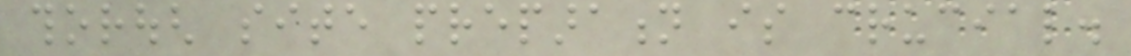thorough site preparation is crucial.
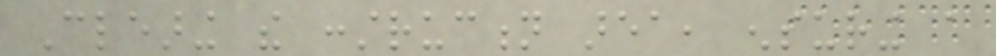Clearing the construction area, ensuring a
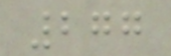277
